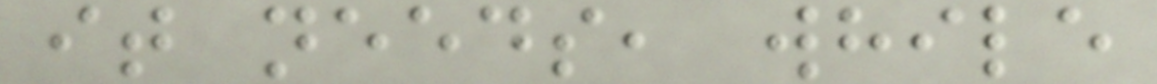it needs, while
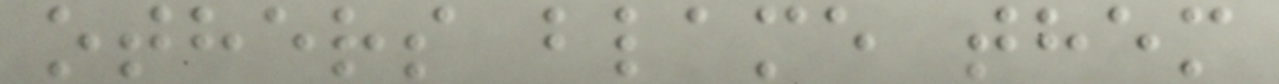others blame them
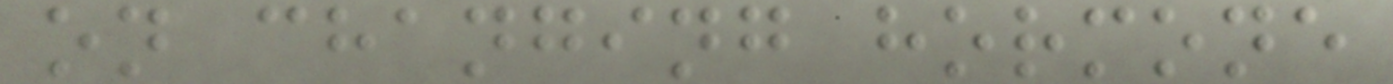on changing hormone
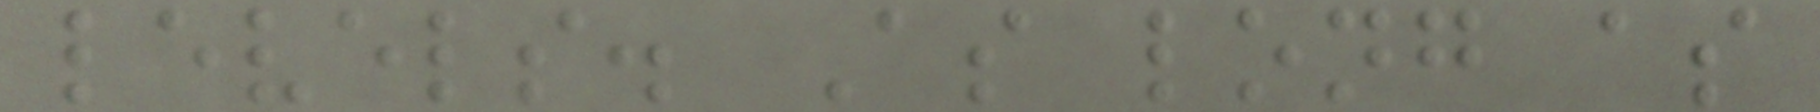levels. As long as
